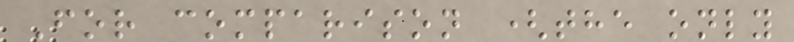For comparison (the only
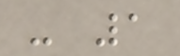- 1
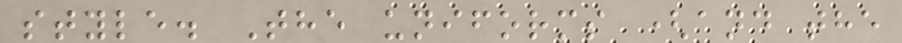style. The uniforms (and the
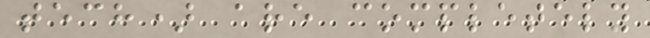tech) are completely
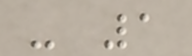- 1
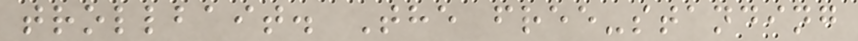trollbait. The free-standing
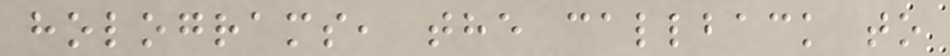holograms, the callback to
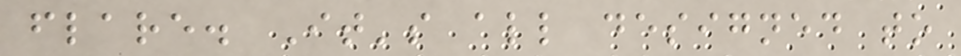flare. It's all designed to
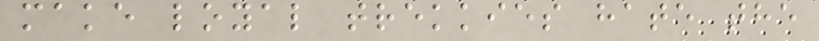make loyal trekkies hate the
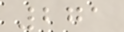271
